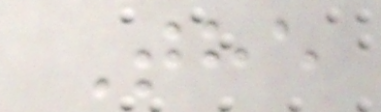The
